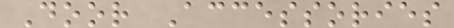Door Accessories
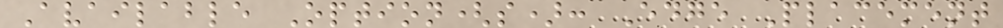Available Option(s): Edge Placement
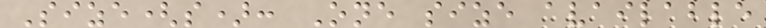Size(s): One size available
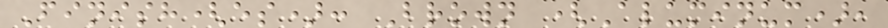Finish(es): Brown (Aluminum),
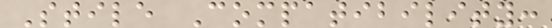Stile Compatibility:
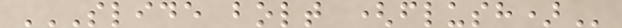SLIDE BOLT (FLUSH)
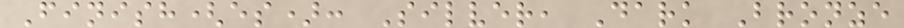Finish(es): Silver, Dark Bronze
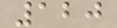120
